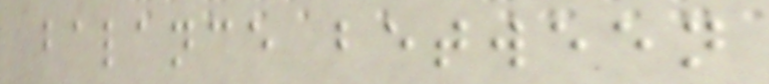balance between
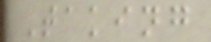Taking
